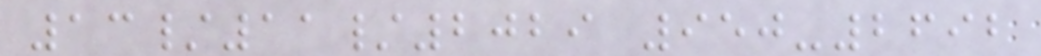13/11/2029 950-2692
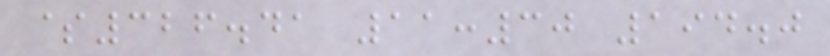$326.41 11:30 194.0
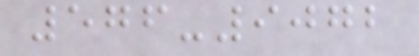576-9072
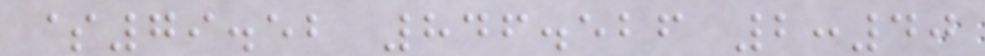$79.52 846.526 2:40
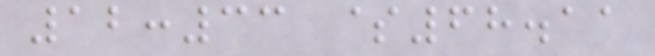12:33 $68.11
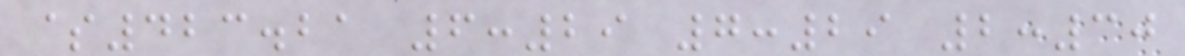$423.21 6:29 7:29 2:30
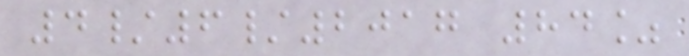4/6/2017 84%
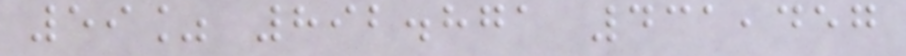59% 892.871 431,457
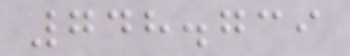748.739
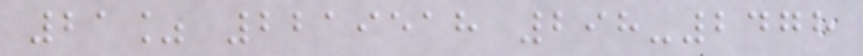21% 2219518 298-2478
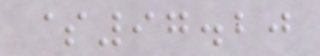$97.20
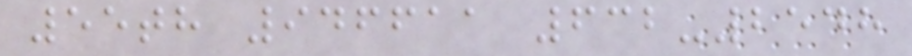55th 946611 632-2548
